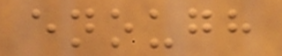enough
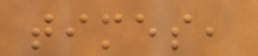times,
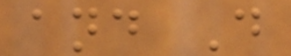and D
